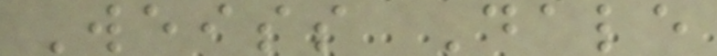Weiss Dale
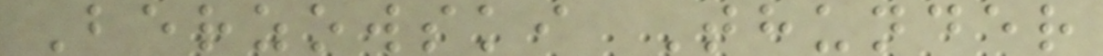Berzowski Thunder
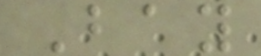Bay
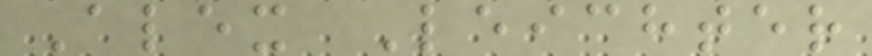Alex Leichter
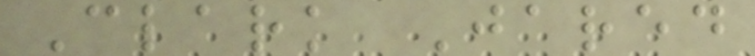Clark Jared
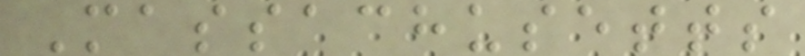Massachusetts
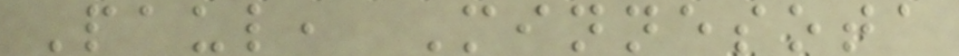Paul, Minnesota
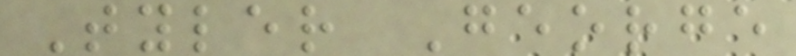Tyler George
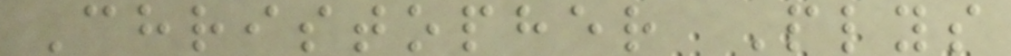Christopher Plys
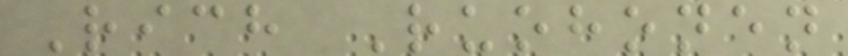Rich Ruohonen
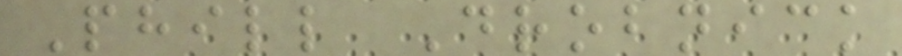Phill Drobnick
